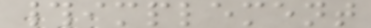#implement
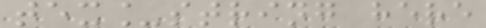tex_string here
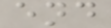end
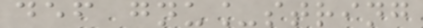def gnu_string
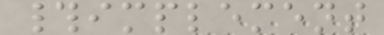#implement
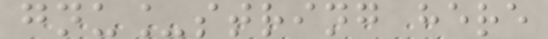gnu_string here
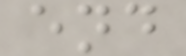end
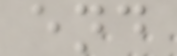end
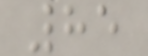85
